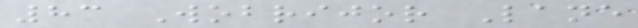83 Wobrijor Lane
